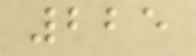225
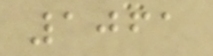1061
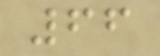66
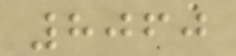8060
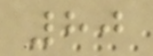80
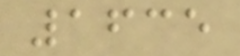1635
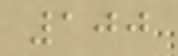100
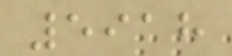5918
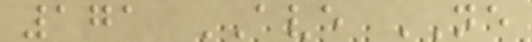171 AVE NE
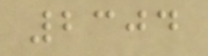2304
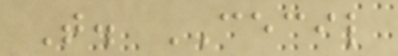T. CECIL
